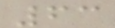63
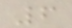6
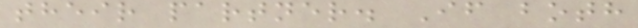their partner. If both
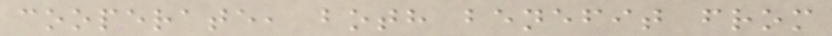cooperate, both benefit from
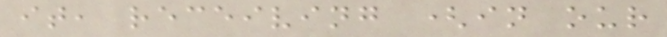it, receiving (in our
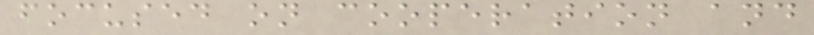focused on cooperation and
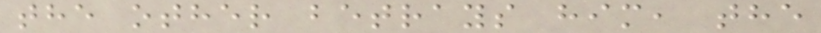the other betrays him, the
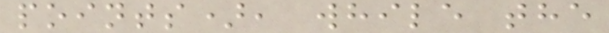points), while the
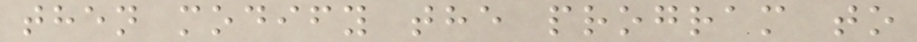then modify the program to
